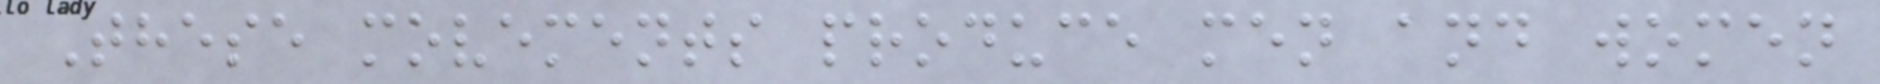These movements produce men and women
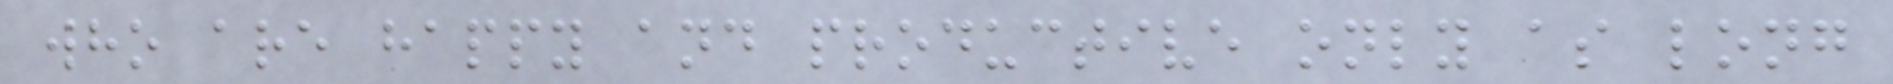who are happy and productive only as long
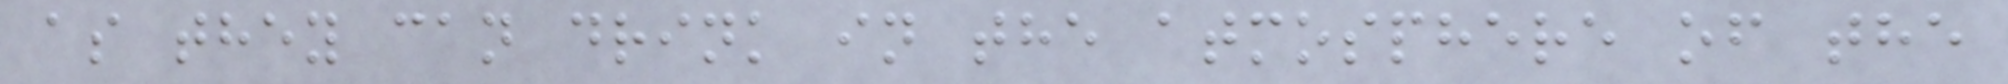as they can drink in the atmosphere of the
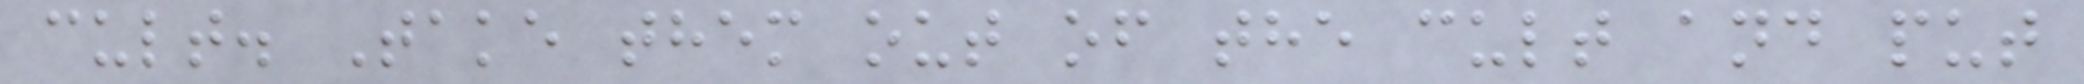cult. Take them out of the cult and put
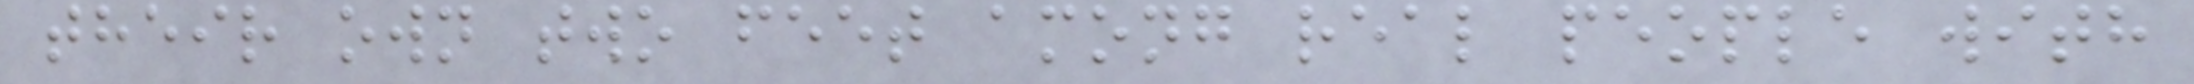their own two feet among real people with
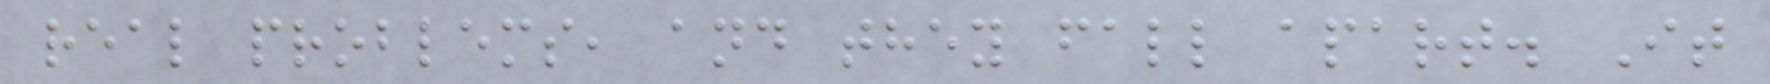real problems, and they fall apart. It
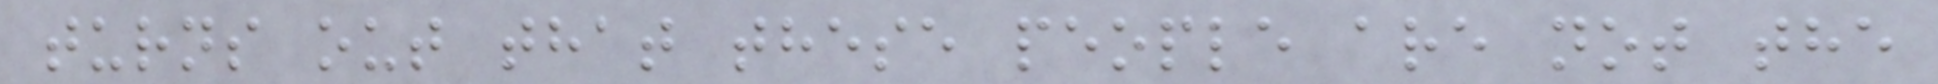turns out that these people are not the
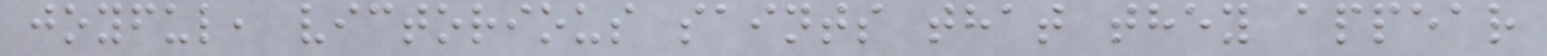joyful, victorious saints that they appear
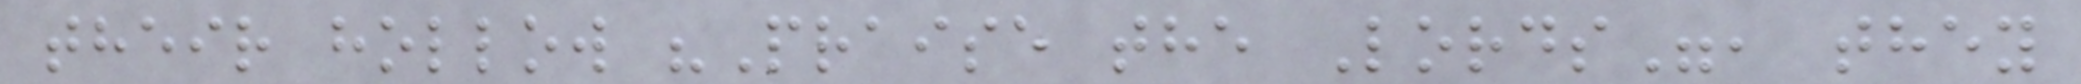their hollow "Praise the Lords", they
